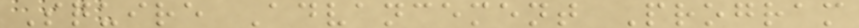Squire Advancement Program
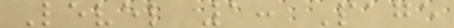Level 1: Page
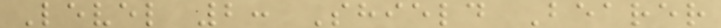Level 2: Shield Bearer
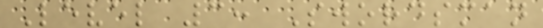Level 3: Swordsman
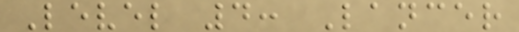Level 4: Lancer
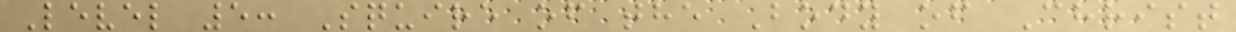Level 5: Squire of the Body of Christ
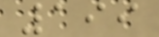199
